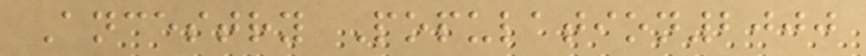Ancestry Population2000
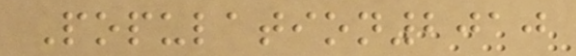Population2010
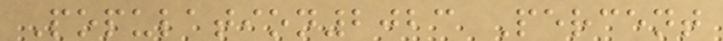Population2023 Percent
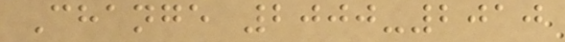Change 2000-2010
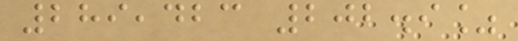289,423 202.9%
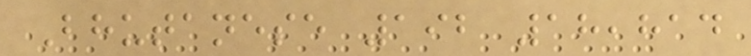Bhutanese 192 18,814
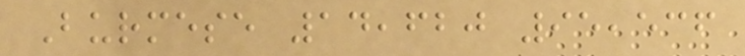Burmese 14,620 95,536
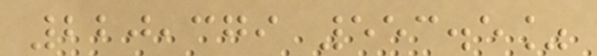220,379 553.5%
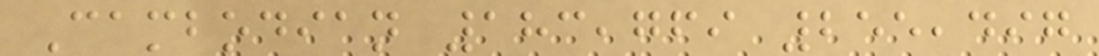Cambodian 183,769 255,497
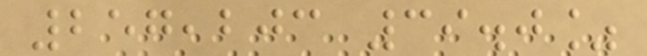257,203 39.0%
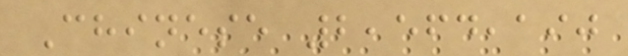Chinese 2,564,190
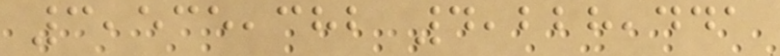3,535,382 4,228,441
